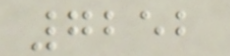7252
